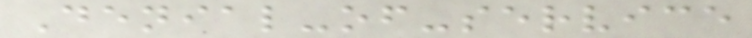Denial-of-service
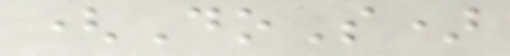(DoS)
